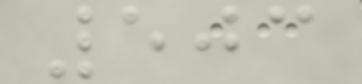503
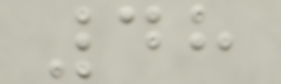48
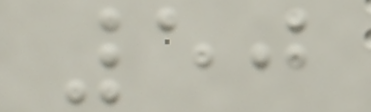50
